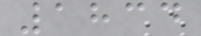1834
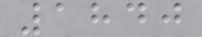1840
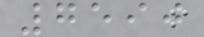7590
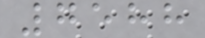7588
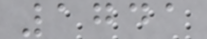1741
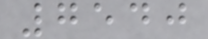7540
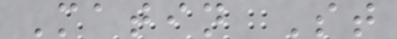Matin St
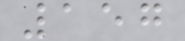157
